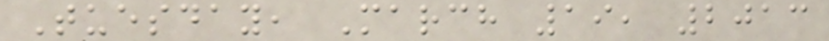Tuesday, March 19, 2013
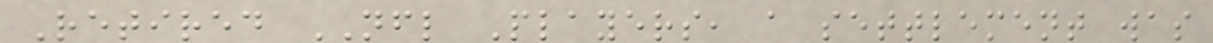Retired NFL Players, a settlement was
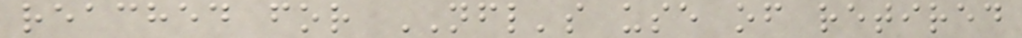reached for NFL's use of retired
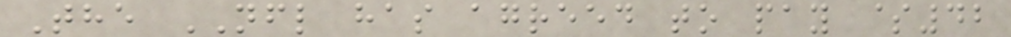The NFL has agreed to pay $42
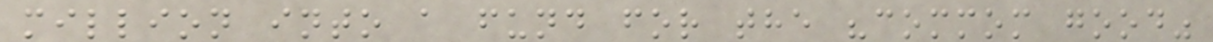million into a fund for the "commom good"
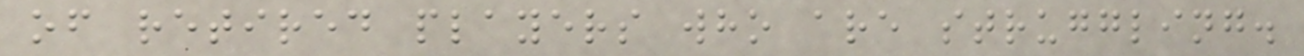of retired players who are struggling.
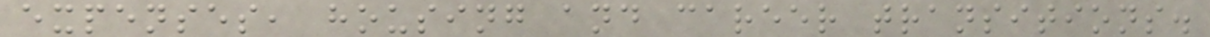expenses, housing and career transitions.
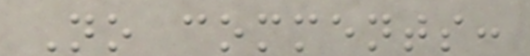No comments:
